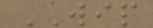WIP
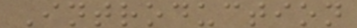Introduction
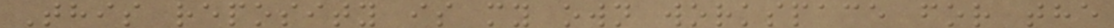This reposity is my own workspace for the
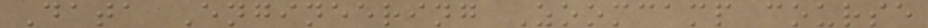Data Engineering Zoomcamp course
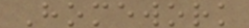Homework
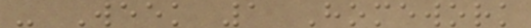- Week 1 Homework
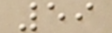59
